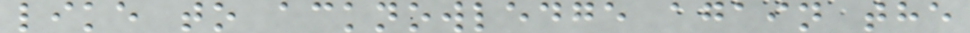like to acknowledge again the
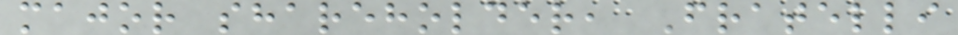major shareholder, Fratelli
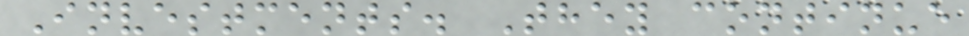Investments. They continue
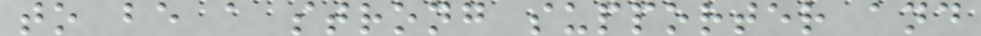to be a strong supporter and
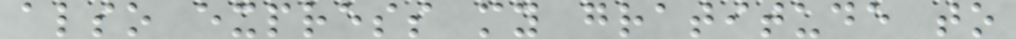also express my gratitude to
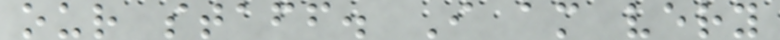our staff. I am very
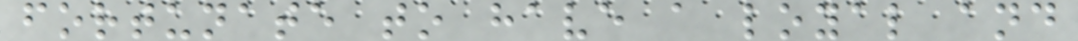fortunate to have a loyal and
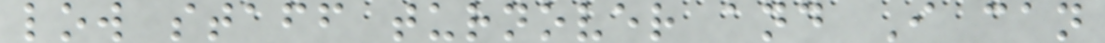low staff turnover and I can
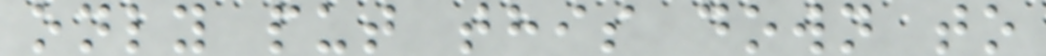only put this down to
